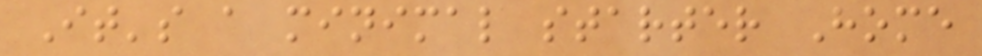It's a minimal starter Home
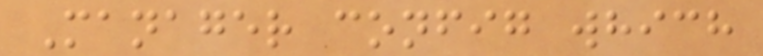Manager config which
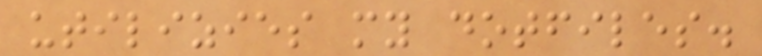utilizies my dotfiles.
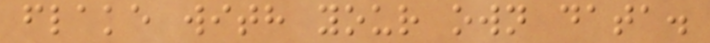flake with your own data.
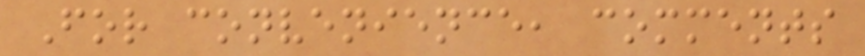For convenience, comments
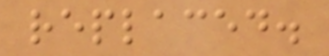replaced.
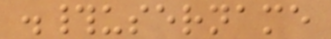.#username
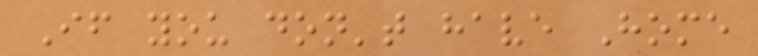If you don't have Home
